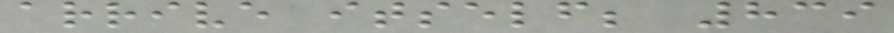arrive itself; 839
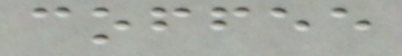coffee
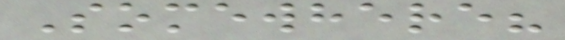Somewhere?
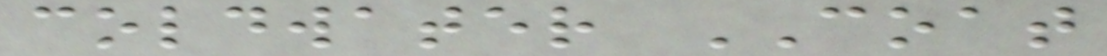coldwater COAT
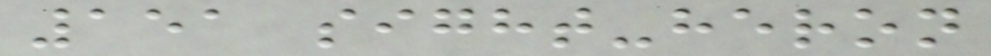151 sight-heron
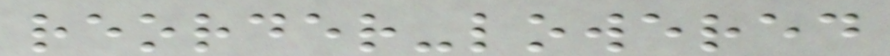reorder-lowered
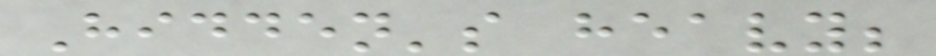Hidden's heavy;
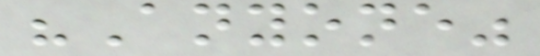"Anyone"
